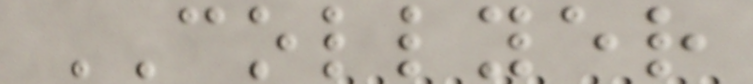COLLYER
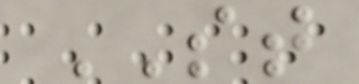ST
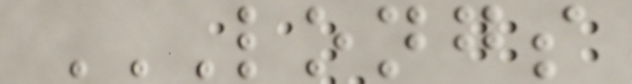LONGS
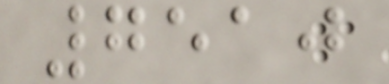7510
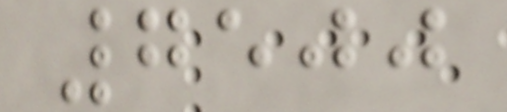7500
